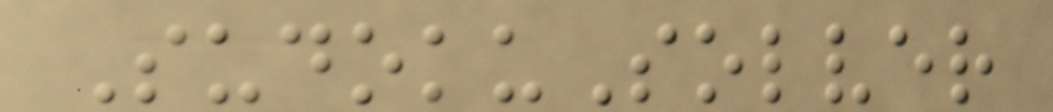SudokuSolver
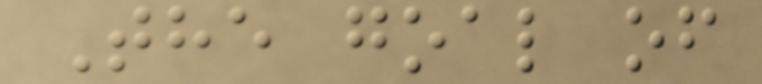The goal of
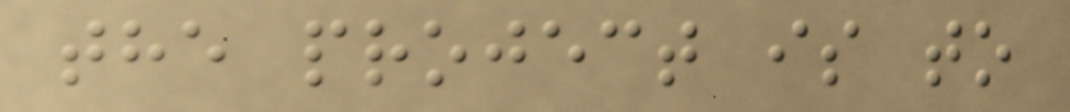the project is to
